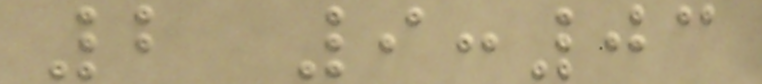2 9:03
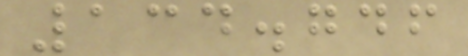134.746
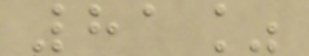81%
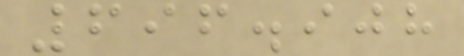696.908
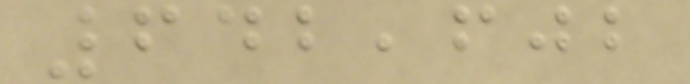642,602
